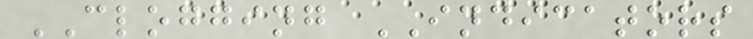CLOGGING INDICATORS
